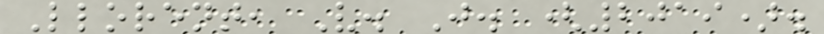Llorent, V. J. (2019).
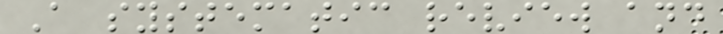A systematic review and
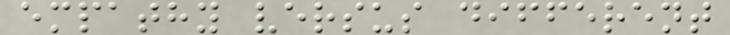empathy versus different
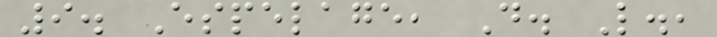9. Espelage, D. L.,
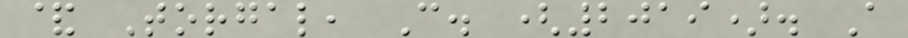& Torgal, C. (2019). A
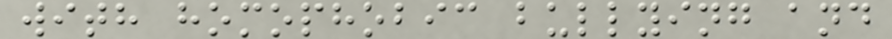with homophobic bullying and
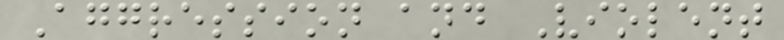Aggression and Violent
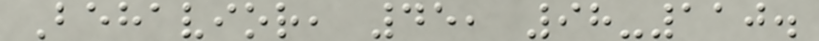Behavior, 45, 98-110.
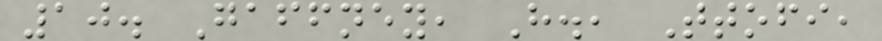10. Gaffney, H., Ttofi,
